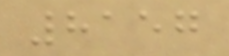8157
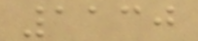1130
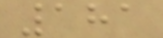181
